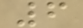6
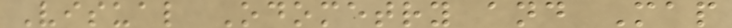Visual Odometry and Map
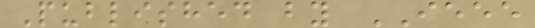Published by IEEE
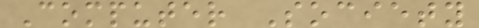Computer Society
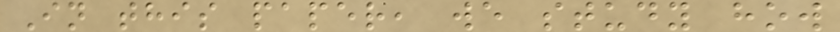In this paper, we study how
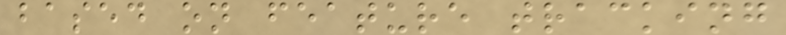based on feature tracking
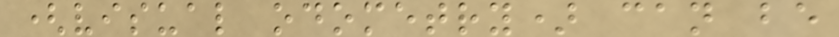(visual odometry) can be
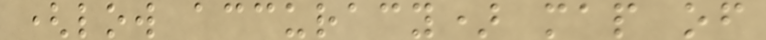(low accuracy) map of
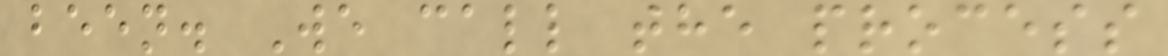been. We call the process
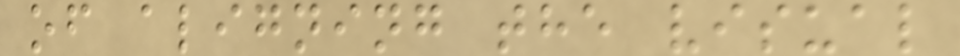of aligning the visual
